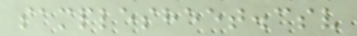samplesheet.csv
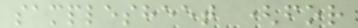samplesheet (for
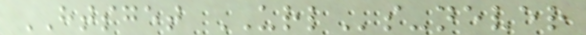HTSGET URLs-never
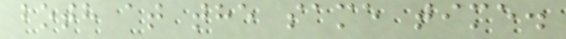both at the same time.
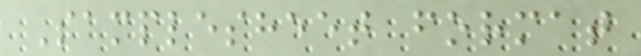Samplesheet format
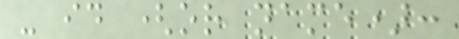- id (or name):
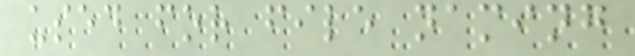used for file naming
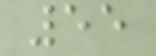55
